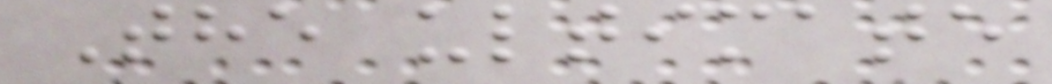The ultimate
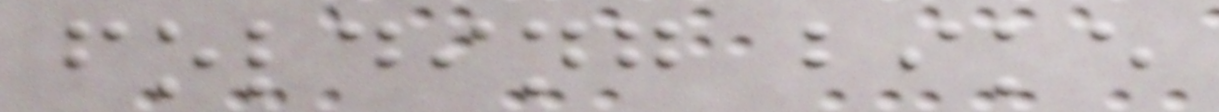folding bike
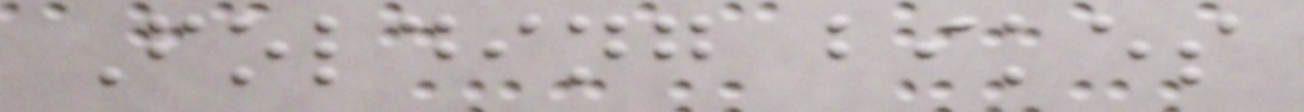Folding bikes
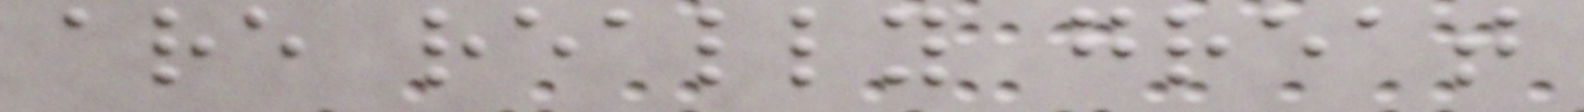are really great
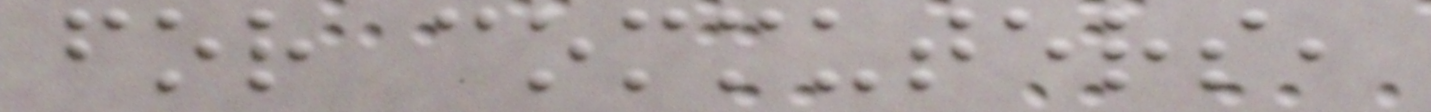for commuters,
